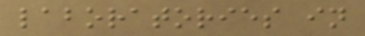laboratories in
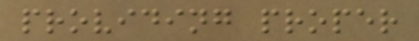providing proper
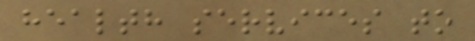health services to
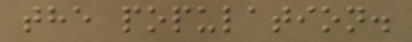the population.
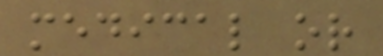medical or
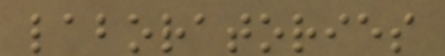laboratories
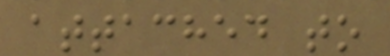attached to
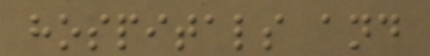hospitals and
